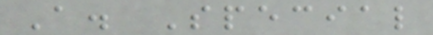A. Special
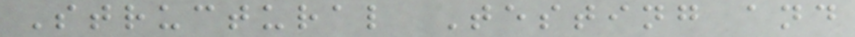Structural Testing and
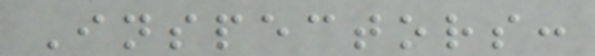Inspectors:
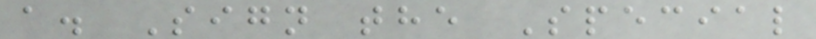a. Sign the Special
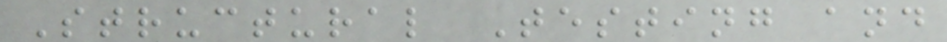Structural Testing and
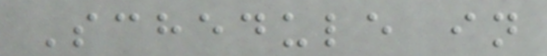Schedule in
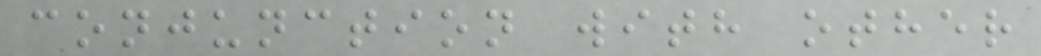conjunction with other
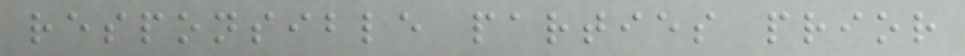responsible parties prior
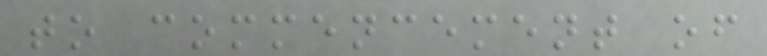to commencement of
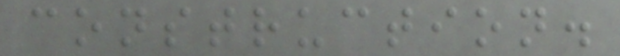construction.
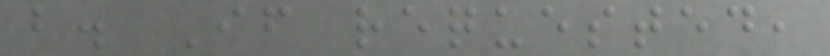b. If requested,
